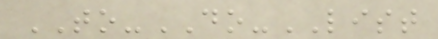TO-DO-LIST
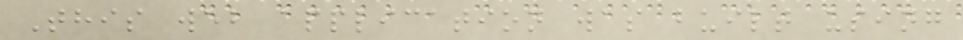This web application was built using
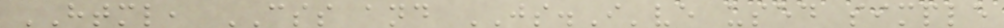HTML, CSS and JS.I've used simple
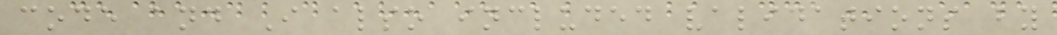code and I also included validations by
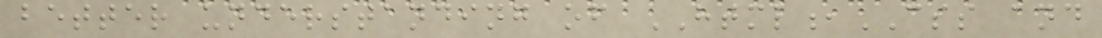better understanding of HTML,CSS and
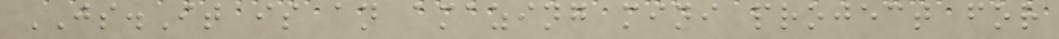JS.It is an amazing mini project for
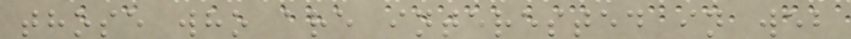those who are interested in web
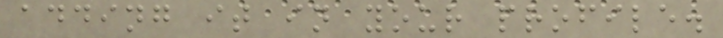adding it in your profile.
